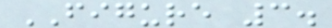FIGURE 3.
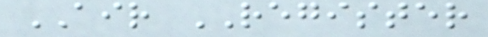AIR REGISTER
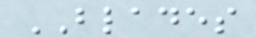BLADES
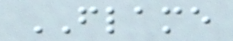FLAME
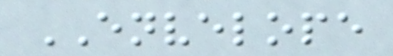ENVELOPE
